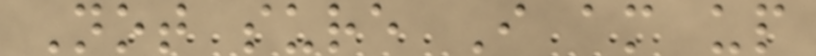Not sure I am up
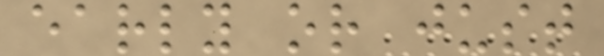early or just
